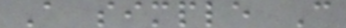A simple C
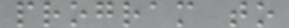program to
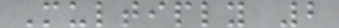Multiply 2
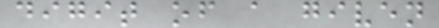digit of a given
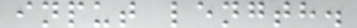input length.
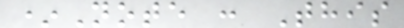*Note : This
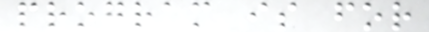program is for
